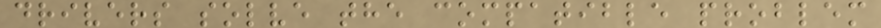drivers solve the compatible problem
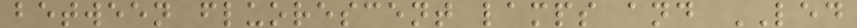between fluorescent lamps and LED
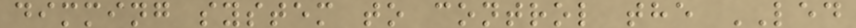dimming system to control the LED
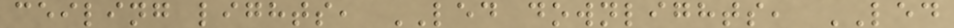ceiling lights, LED downlights, LED
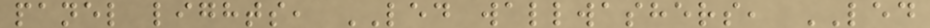panel lights, LED wallwashers, LED
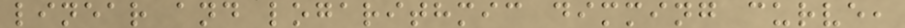linear and logarithmic dimming curve,
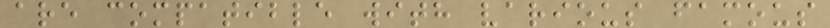are compatible with various famous
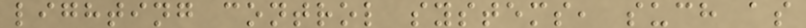lighting control systems, such as
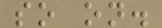so on.
